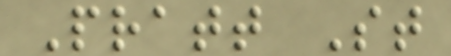Pratt St
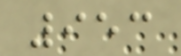953
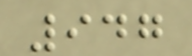947
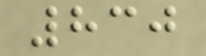830
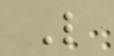L
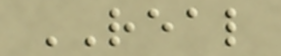REAL
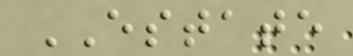ESTATE
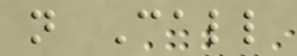n Call
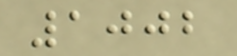1002
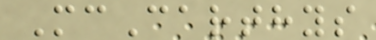McCarthys
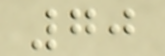70
